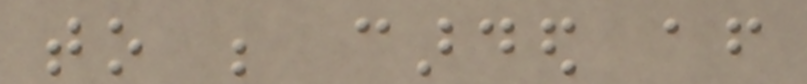to be carded after
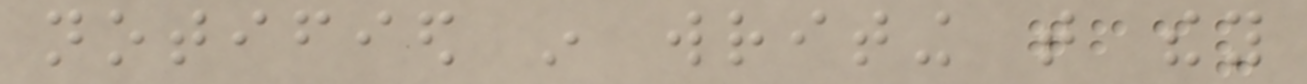notified in writing that they
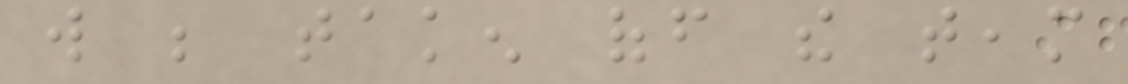will be taken off the team
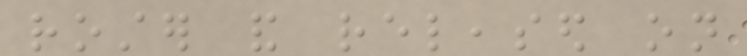roster and released on
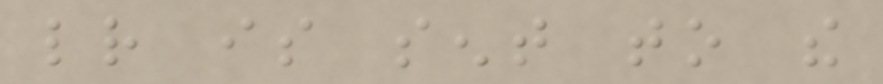letter is sent to the
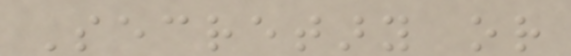Secretary or
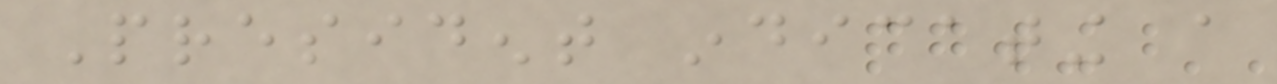President indicating a
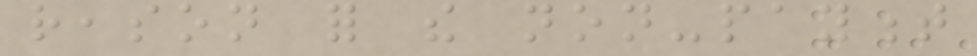reason for the non-payment
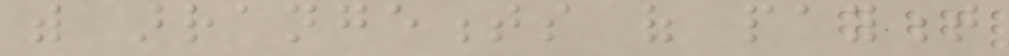with arrangements of payment
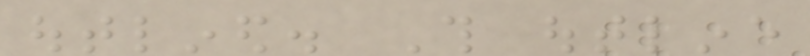outlined. This outline
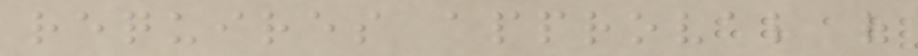requires approval of
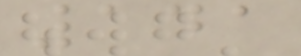141
